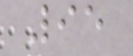95
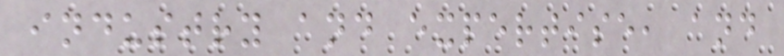industry and expertise, and
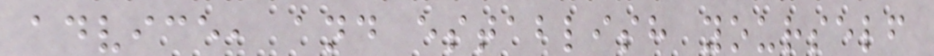advice, and establish yourself
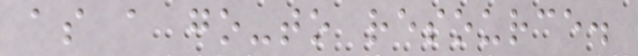as a go-to resource.
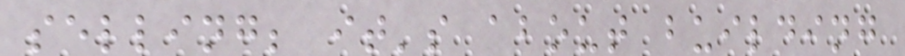selling; it's about building
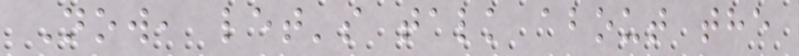Now, let's talk about the
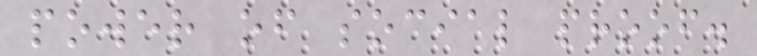power of social proof.
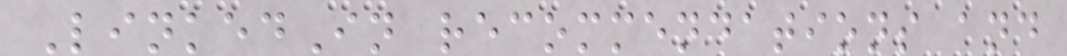LinkedIn recommendations and
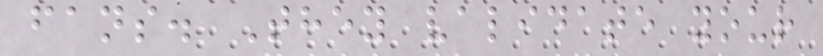fans. They validate your
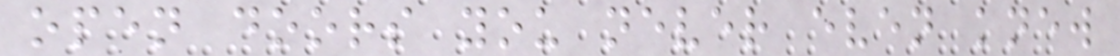open doors you never even knew
